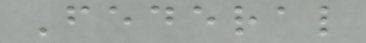Federal
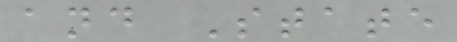and State
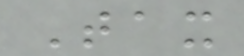Tax
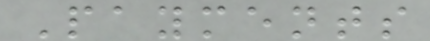Payments
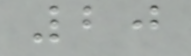20
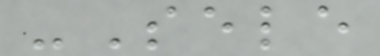-Sele
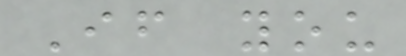If you
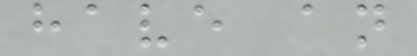have an
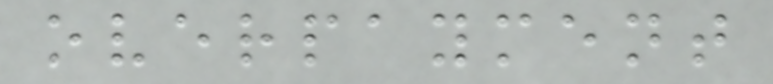overpayment
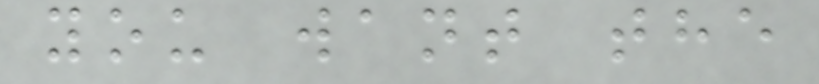you want the
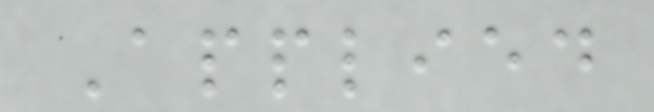Applied
